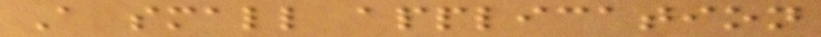A small application
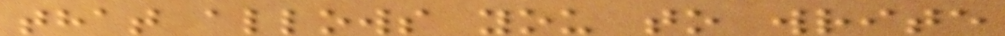that allows you to write
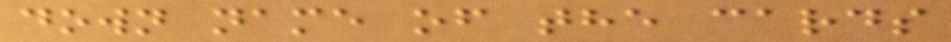down name of the cards
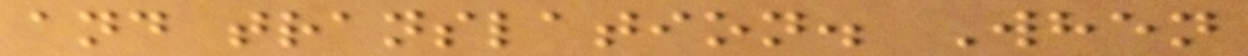and translation. When
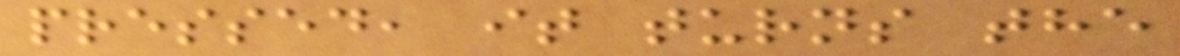pressed, it turns the
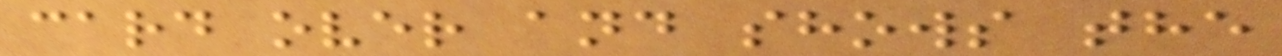card over and shows the
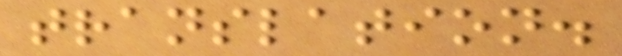translation.
